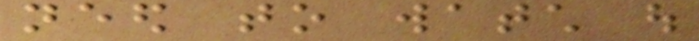need to watch out
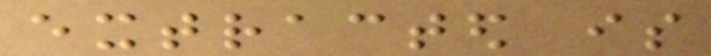extracted is
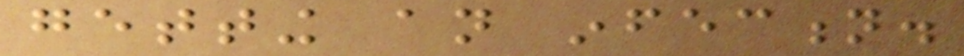getting an infection.
